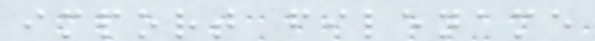import filename
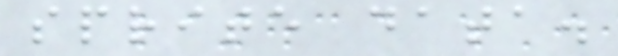sprite data.
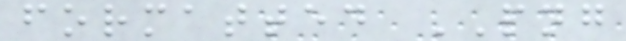formatted PNG
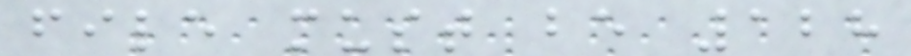file must be 128
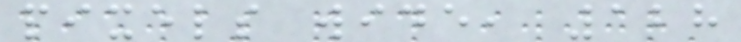pixels wide, 128
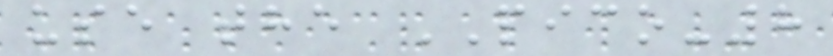use the PICO-8
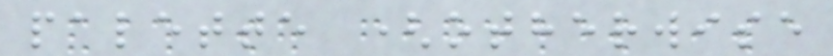palette (otherwise
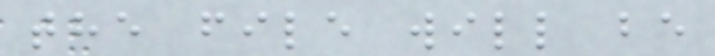the file will be
